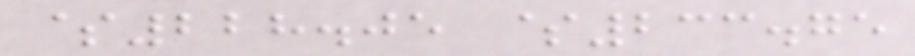$228.05 $233.75
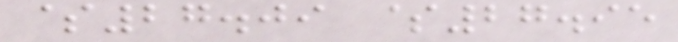$27.09 $27.95
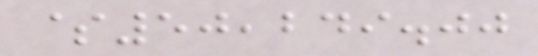$50,249.00
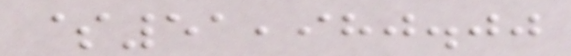$51,980.00
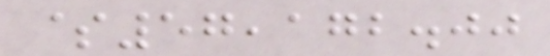$57,172.00
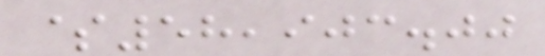$58,903.00
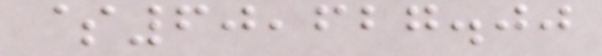$60,627.00
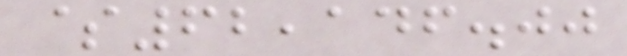$62,146.00
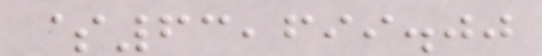$63,699.00
